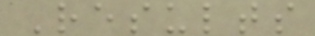Results
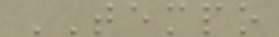TEMPO
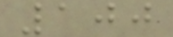100
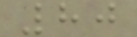80
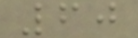60
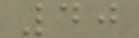40
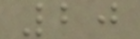20
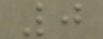0
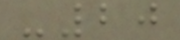-20
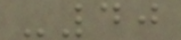-40
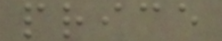price
